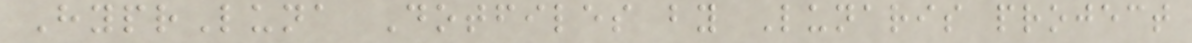HyprLuna Dotfiles by Lunaris project
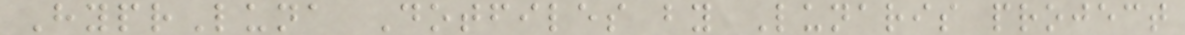HyprLuna Dotfiles by Lunaris project
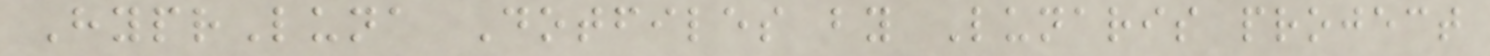HyprLuna Dotfiles by Lunaris project
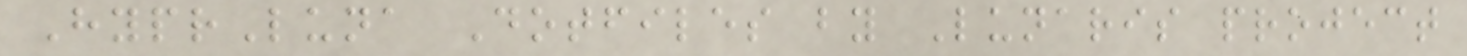HyprLuna Dotfiles by Lunaris project
